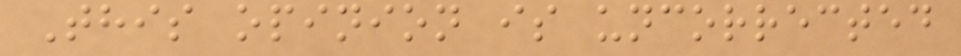This opinion is uncorrected
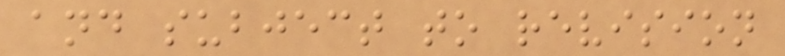and subject to revision
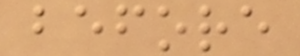before
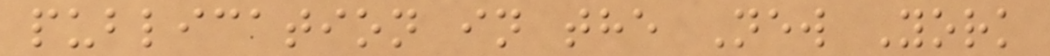publication in the New York
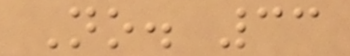No. 33
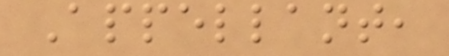Appellant,
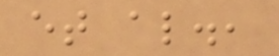et al.,
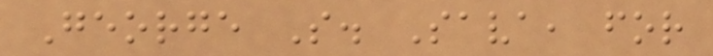George S. Sava, for
